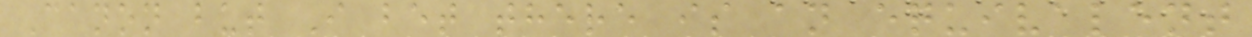Canon but I bet there is an equivalent
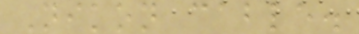Nikon cable.
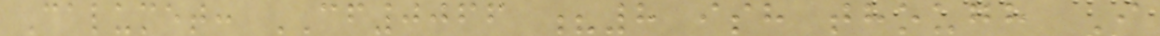Calumet: CF0066 ?8 ish though I
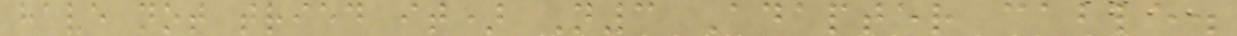have not tried it) N3 Adapter cable.
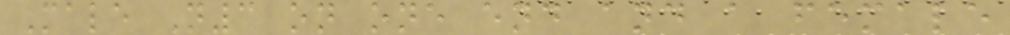Male N3 on one end and a female
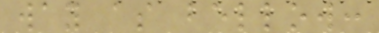way as bellow:
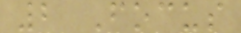2 Focus
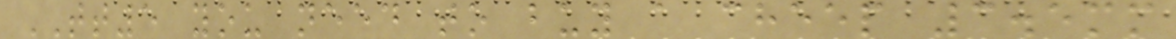TT5 you need to buy a cheep 3.5mm
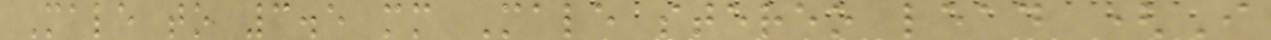Male to 3.5 mm Male stereo lead (I
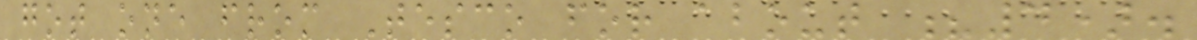got one from Tesco for about ?4).
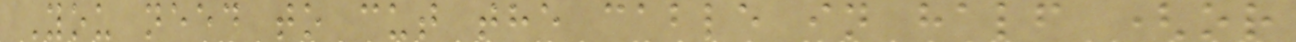You need to cut the cable in half (or
